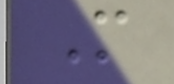M
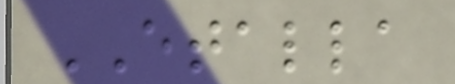ETALLA
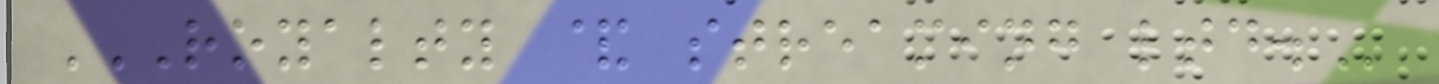ROYALTY & STREAMING LTD.
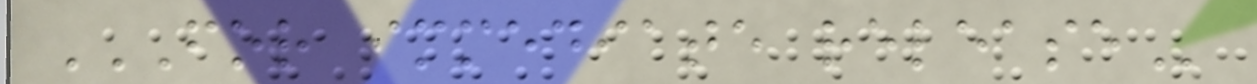FOR IMMEDIATE RELEASE
